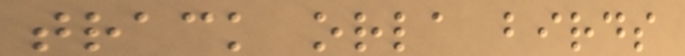track orla birds
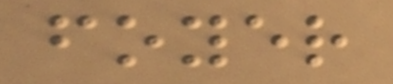foyer
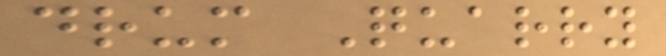drum Quarry
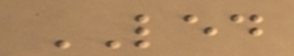LED
